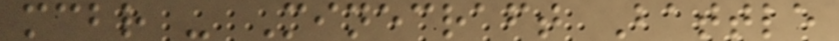mcbr - Minecraft Battle
